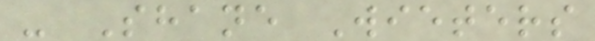- Shane Wieters
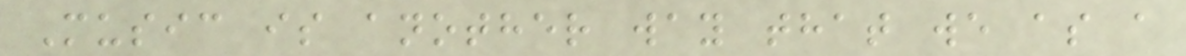Music is another way that we as a
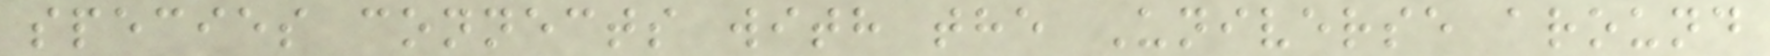species connects with the Universe around
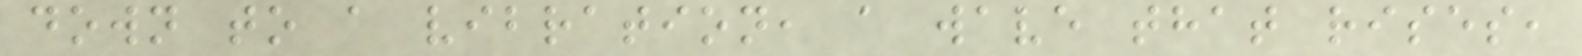down to a vibration, a wave that rises,
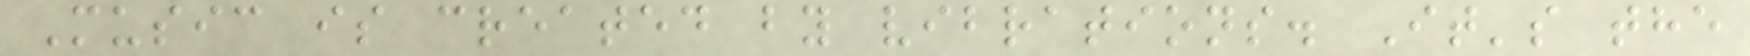Music is created by vibrations. It's the
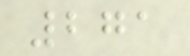271
